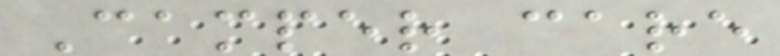Camper care
